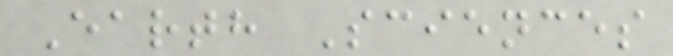Earth Sciences
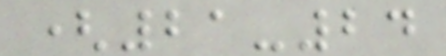(21-24
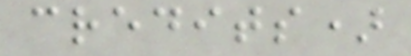credits)
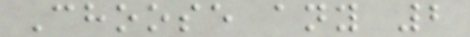Choose any 2
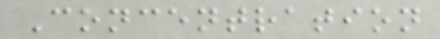Concentration
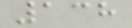138
